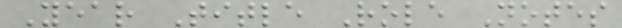Year Title Role Notes
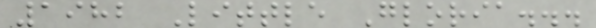1982 Little Gloria...
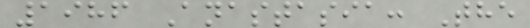1986 Anastasia: The
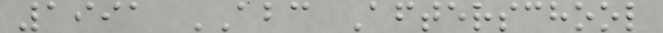1991 ABC Afterschool
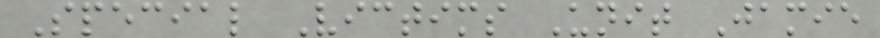Special Victims Unit Jamie
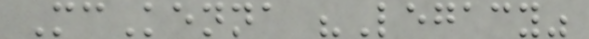McKenna "Legacy"
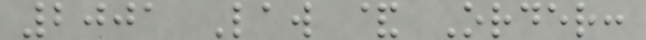2001 Law & Order:
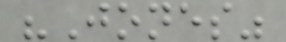"Jones"
